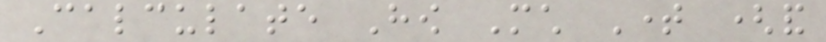Calculate How Much Time (and
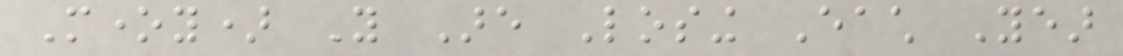Money) You Are Losing Each Year
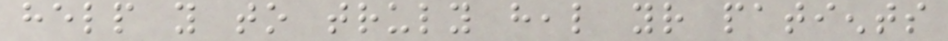help you to truly heal your patients
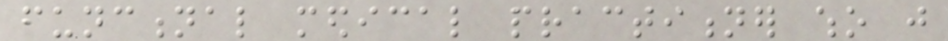functional medical practitioner who just
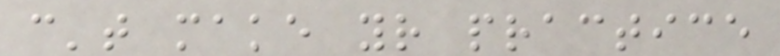can't make your practice
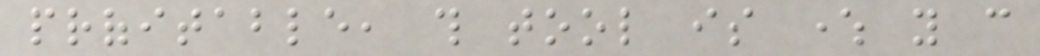profitable, this tool is where you can
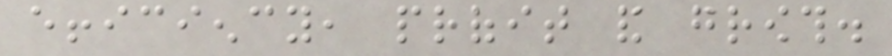efficiency, profit and growth.
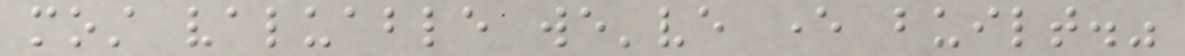most valuable we've ever built."
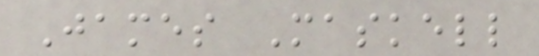James Maskell
